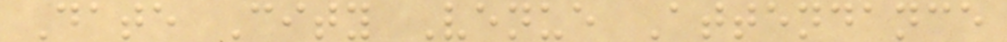Date City Venue Attendance
